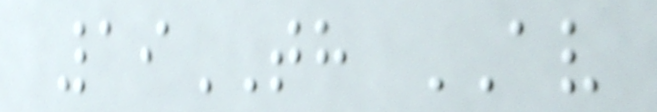19TH AV
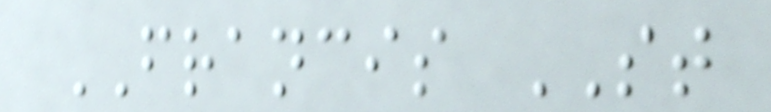FRANCIS ST
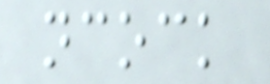ncock
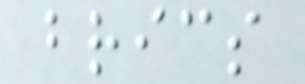brics
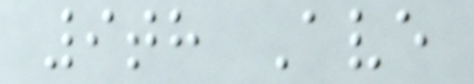9th Ave
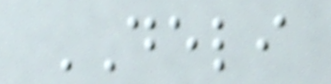DELI
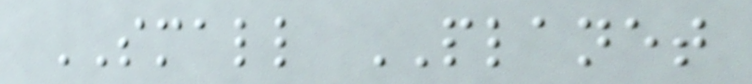SMALL PLANET
